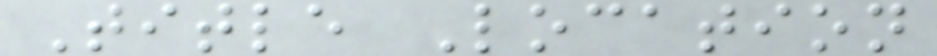Title Location
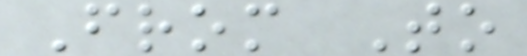From To
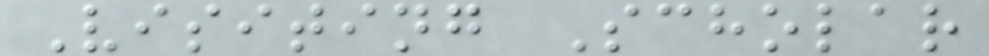Visiting Scholar
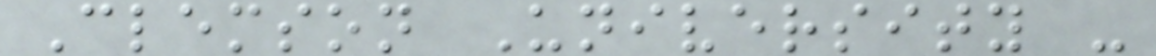Clemson University -
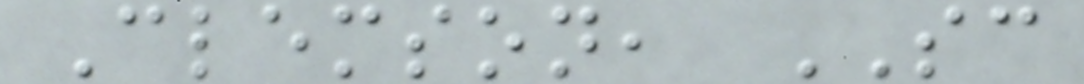Clemson, SC
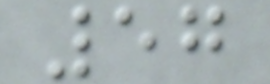57
